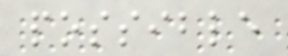possible
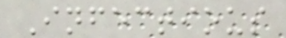Infectious
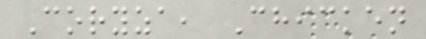Coryza, Chicken
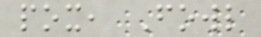pox, Fowl
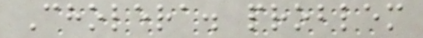Cholera. problem
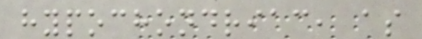hypochondriac, as
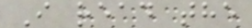I read the
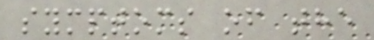symptoms of the
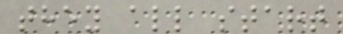they all start
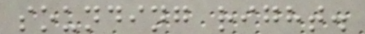sounding right.
